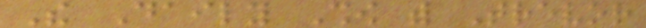The Daily Show with Trevor
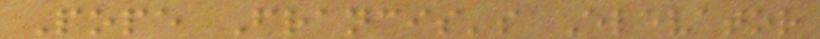Pope Francis's Elevator
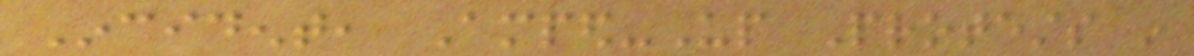Incident, Amped-Up Protests in
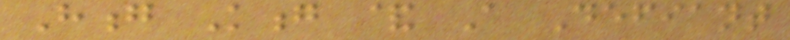Hong Kong & A Defiant
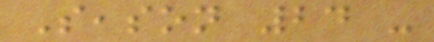Season 24 -
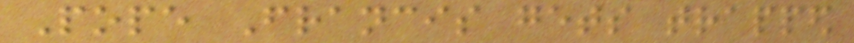Pope Francis gets trapped
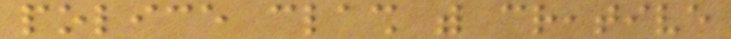police clash with creative
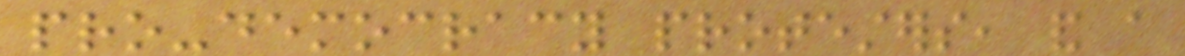pro-democracy protesters, and a
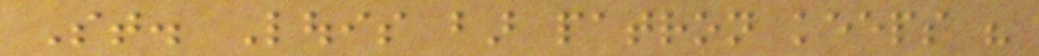St. Louis bar patron keeps his
